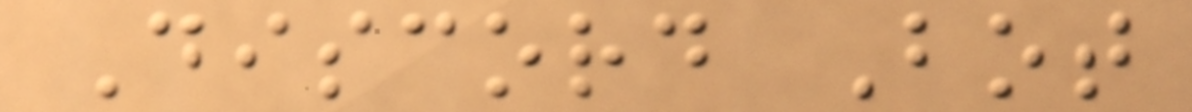Discord Bot
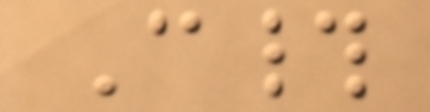C#
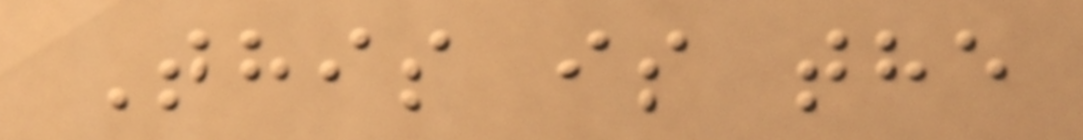This is the
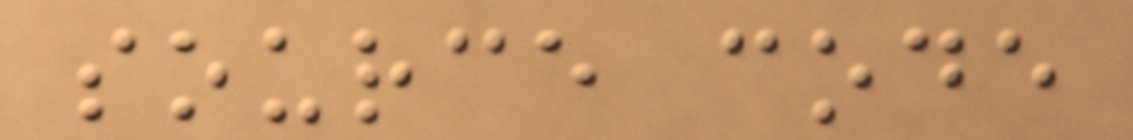source code
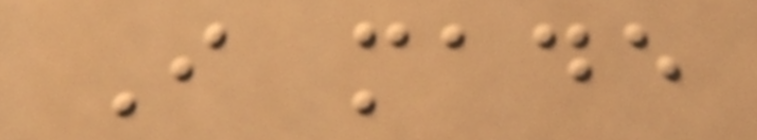I made
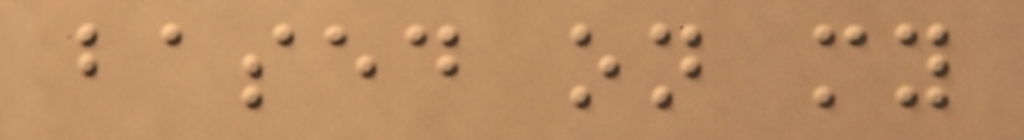based on my
